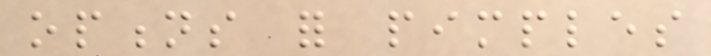options for pimples
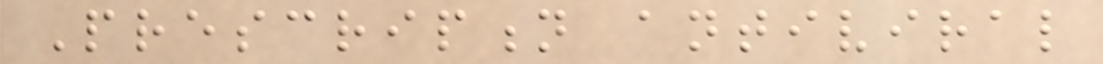Prescription antiviral
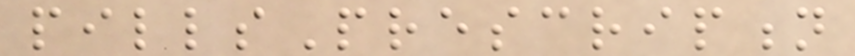pillsPrescription
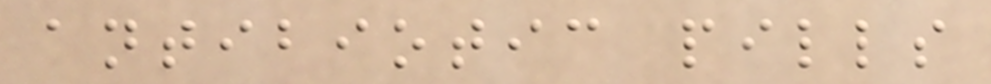antibiotic pills
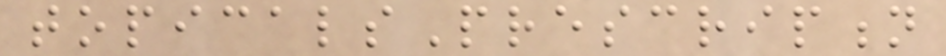topicalsPrescription
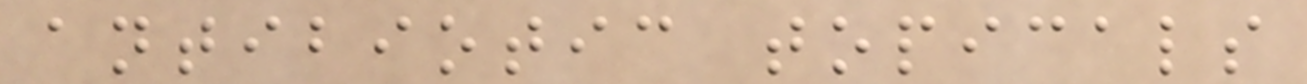antibiotic topicals
